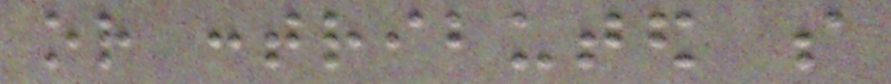or contributed so
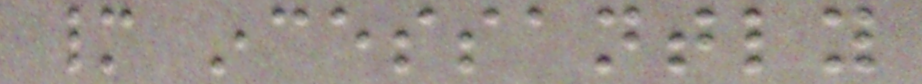many incessantly
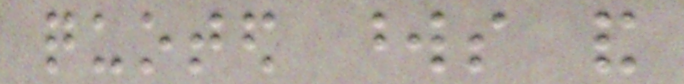quoted words and
